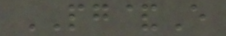PG&E
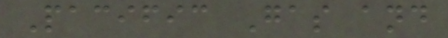Pacific Gas and
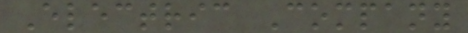Electric Company
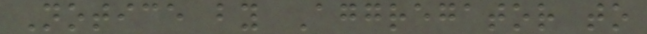Notice by Aggregator to
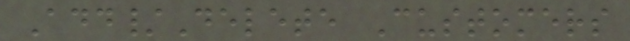Add/Delete Customers
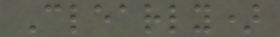Clearly)
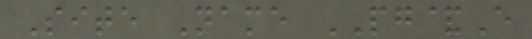Site Name PG&E
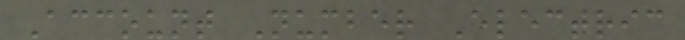Account Number Electric
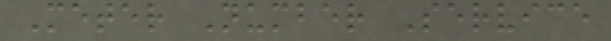Meter Number Service
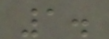1.
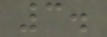3.
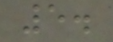5.
